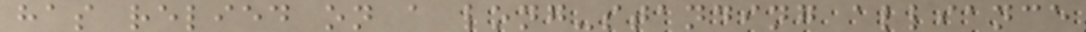has relied on a long-standing alliance
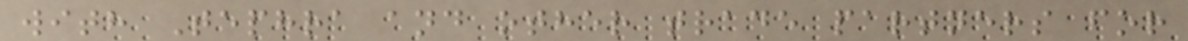with Tephra and other trade partners for
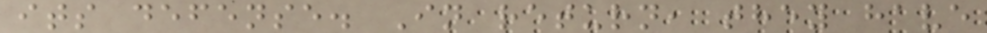its defense. In return, they have
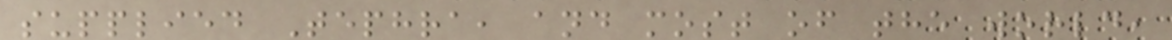supplied Tephra, and most of the world,
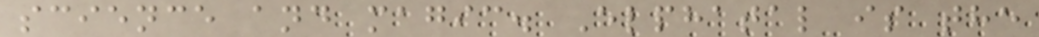science and magic. Elphatal is the
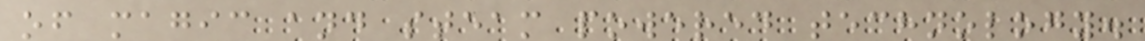of magic and steam powered technology.
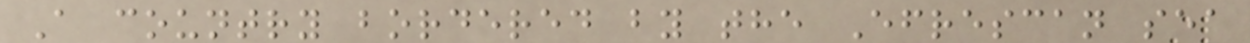A country bordered by the Efrescan sea
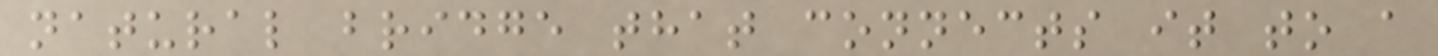natural bridge that connects it to a
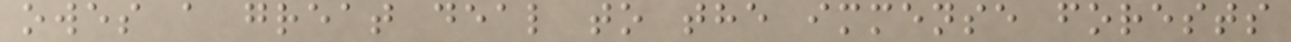owes a great deal to the immense forests
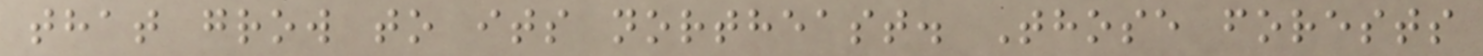that grow to its northeast. Those forests
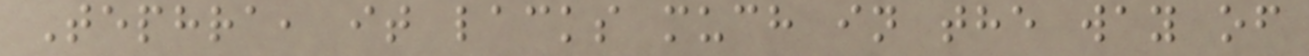Tephra, it lacks much in the way of
